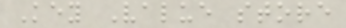Key Value store
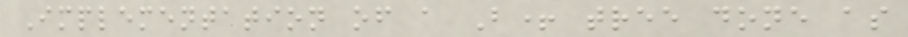Implementation of a B+ tree done as
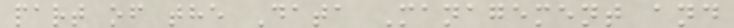part of the Data Management and
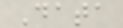Data
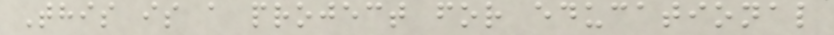This is a project for educational
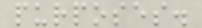purposes.
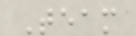Team
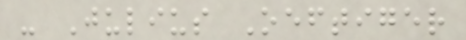- Julius Oeftiger
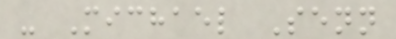- Michael Senn
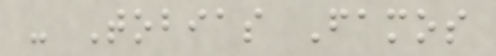- Tobias Famos
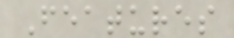Features
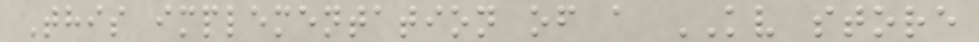This implementation of a KV store
